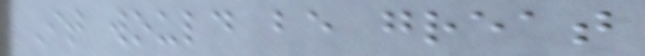It would be great
